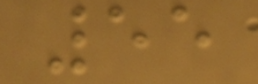55
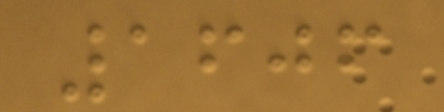1606
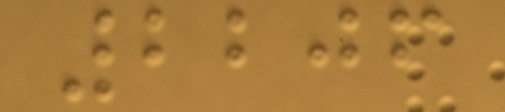2206
